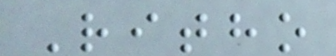Ritho
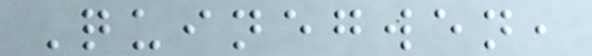Quinegwen,
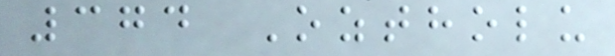374 Oztholu
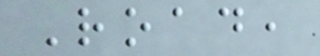Road,
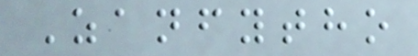Zanfytho
